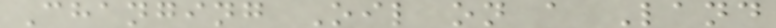Changing Oil on a Land
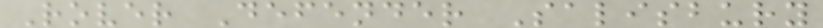Rover Defender Salisbury
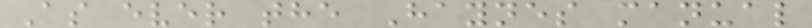As ever the Haynes manual
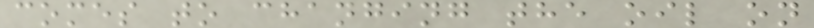comes to changing the oil on
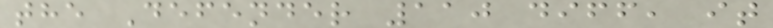the Defender 110 diff, it
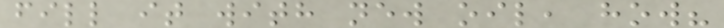fill it with new oil, how?
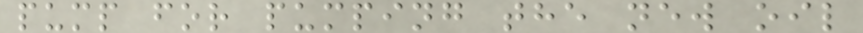pump for pumping the new oil
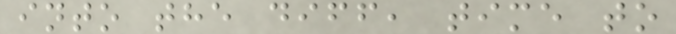into the diff, time to
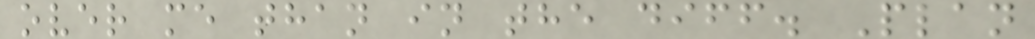over me than in the diff. Plan
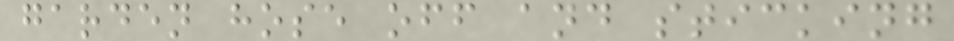garden hose off and sticking
